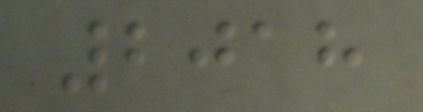2018
